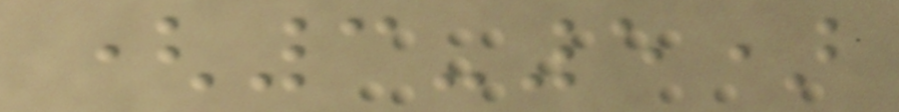(3-5)
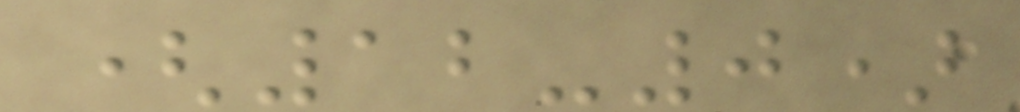(12-0)
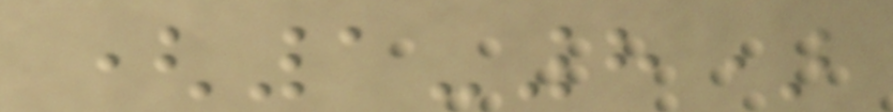(1-8)
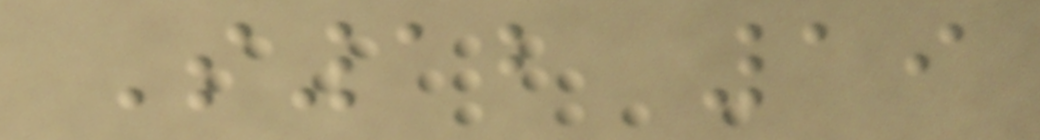S12 19
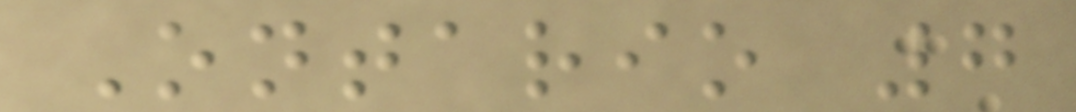Ontario 7
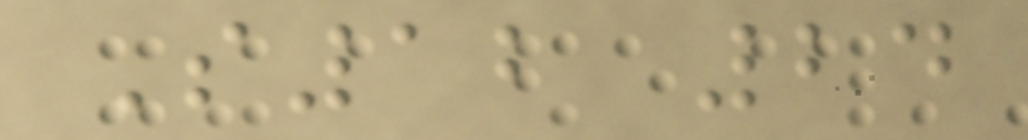S12 24
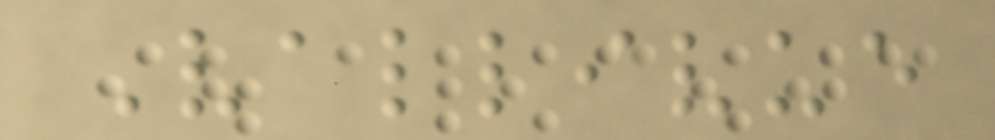Vallivue
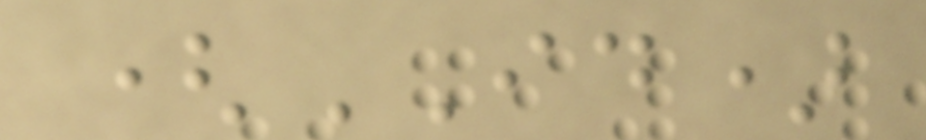(ID)
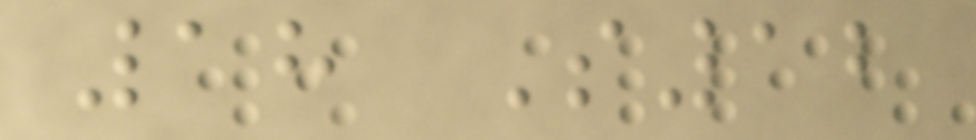18 S12
